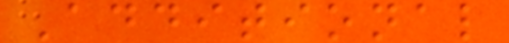Additional
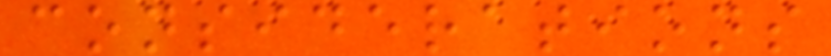considerations
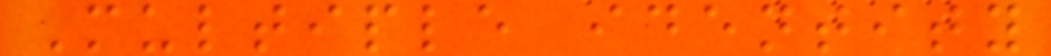Multiple identity
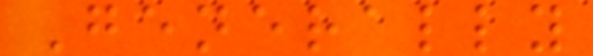Generally
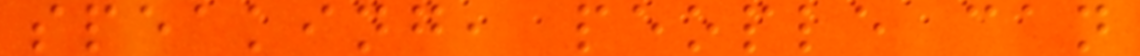speaking, people can
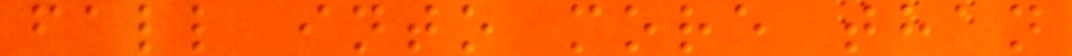fall into more than
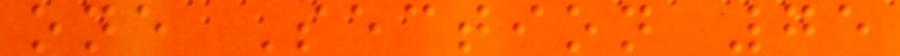one Section 75
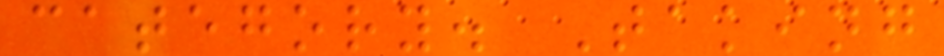category. Taking
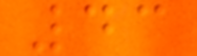43
